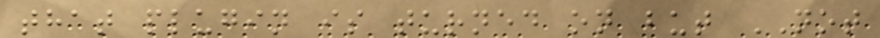that plugin is turned on but NOT
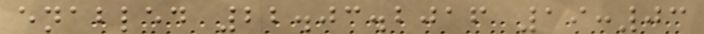enabled 22.03.2016 19:03
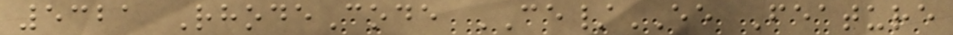5321 RhodeCode CE/EE Feature
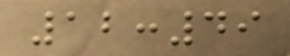12:49
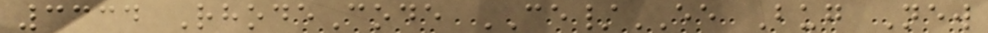3334 RhodeCode CE/EE Bug New
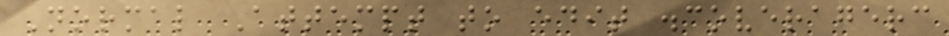Normal Attempt to edit .coveragerc
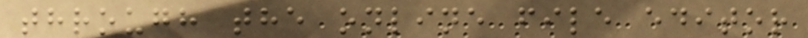through the online file editor
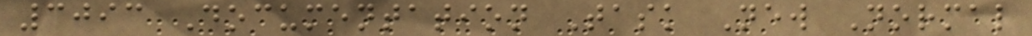3093 Documentation Task New Normal
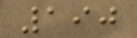190
